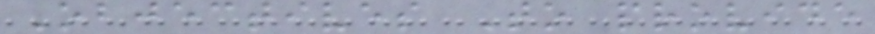Objectives To provide
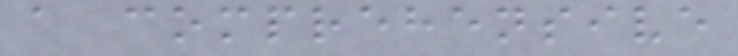a comprehensive
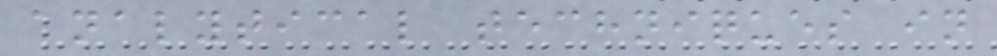analytical techniques in
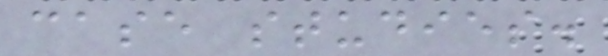case studies.
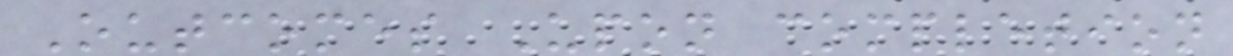Outcomes Upon completion
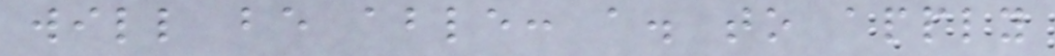will be able: a. to apply
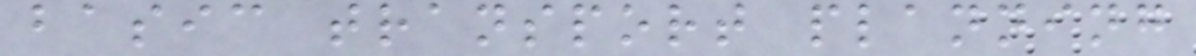basic transport planning
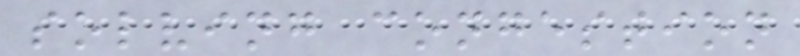solving congestion
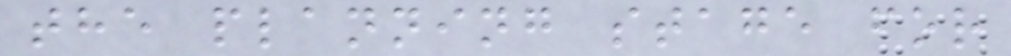the planning stage for
